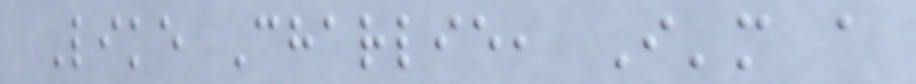Like Charlie, I'm a
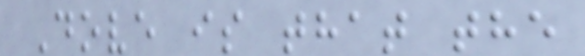Dove is that the
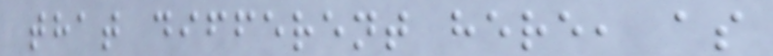that different here, as
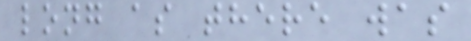long as there was
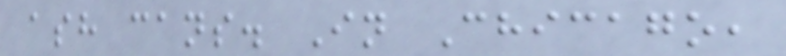ash cans. In Chicago,
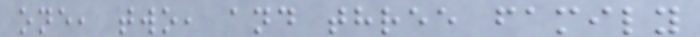one, two, and three family
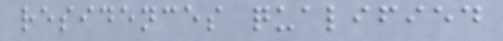residences qualified
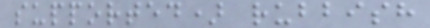supported) rubbish
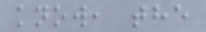know, the
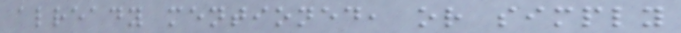already mentioned, or simply
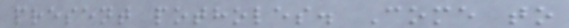present potholes. Come to
